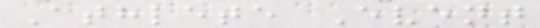Athlete Event
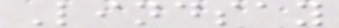Lindsay
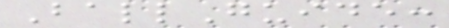BallGuide:
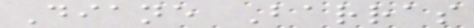Diane Barras
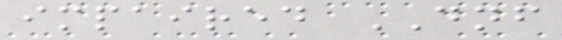impaired DNF
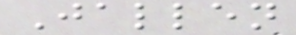Jallen
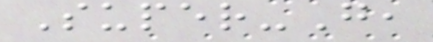Super-G,
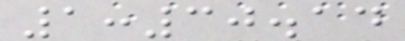1:30.14
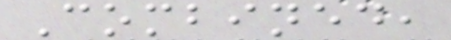Combined,
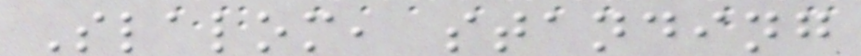Slalom, standing
